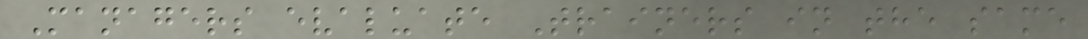Managers evaluate Trainers in the same
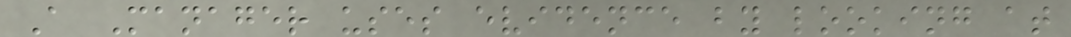A Manager uses evidence by looking at
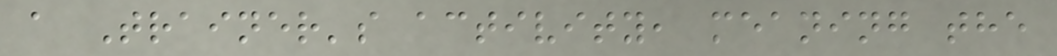a Trainer's activity, meaning the
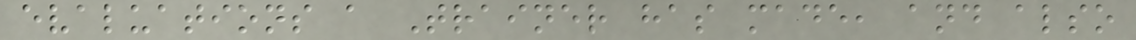evaluations a Trainer has made, and also
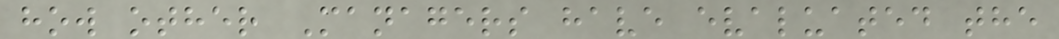how other Managers have evaluated the
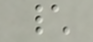\
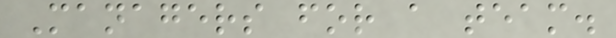Managers for a team.
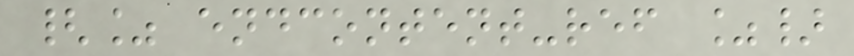{% endcontent-ref %}
